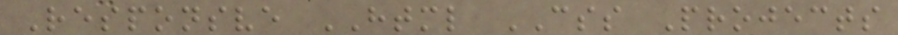Responsve HTML CSS Projects
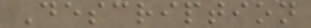Description
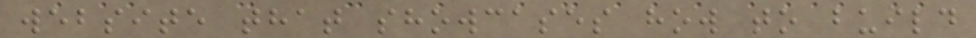website that showcases how to build
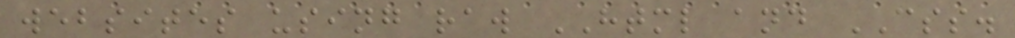websites using raw HTML and CSS.
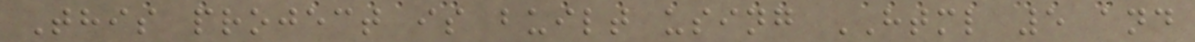This project is built using HTML 5 and
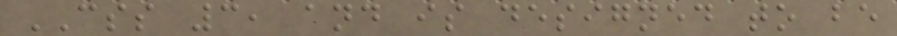CSS 3, and is designed to be
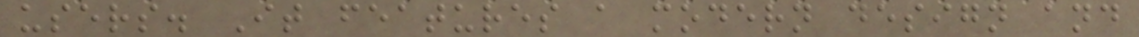users. It features a modern design and
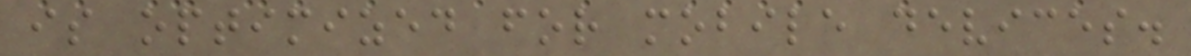is optimized for mobile devices.
